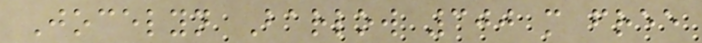Jocelyn Barlow 300 m free
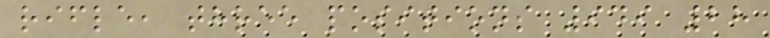rifle, three positions 949 28
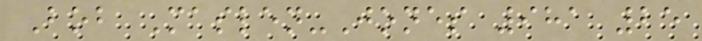Bob Maslen-Jones 981 25
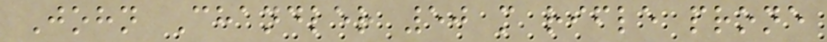John Chandler 50 m rifle prone
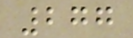277
